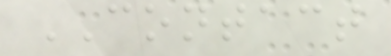CONTACT
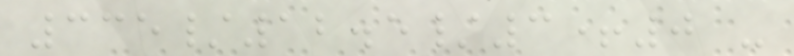335/12.5/3+0 -
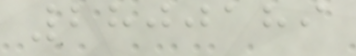2800189
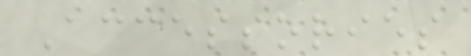Accessories
